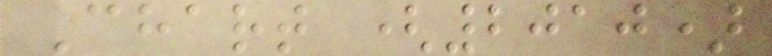Chart (2010)
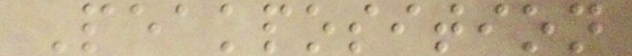Peakposition
